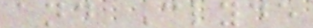and Clyde
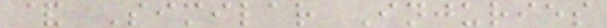& Similar Injuries
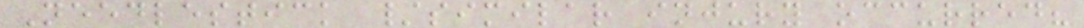Needlestick /similar injury occurred?
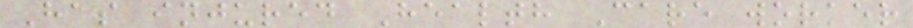Has injured Health Care worker
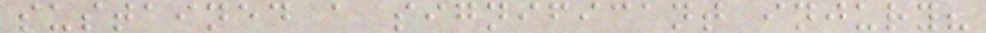sustained a significant injury?
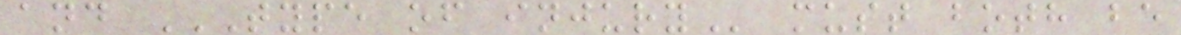and TYPE OF INJURY must both be
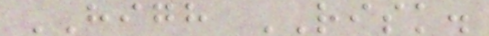HIGH RISK.
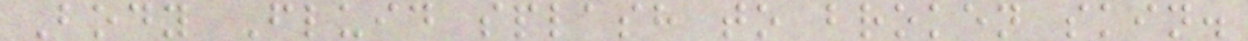Body Fluid splash to broken skin.
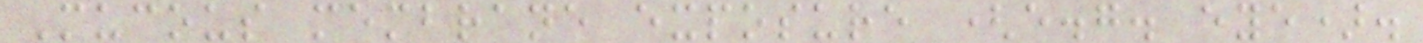Mucous membrane exposure (e.g. eye).
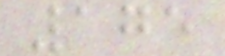175
